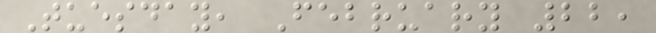Tuesday, February 22,
